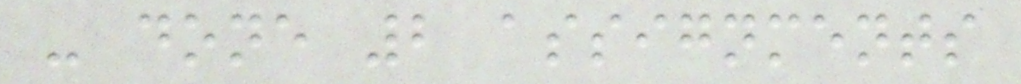- done 2 assignments
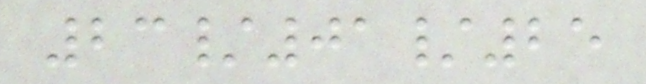23/01/25
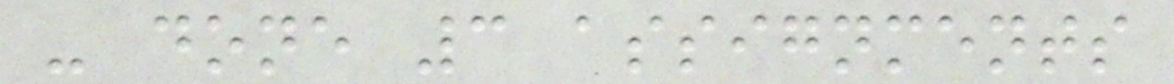- done 3 assignments
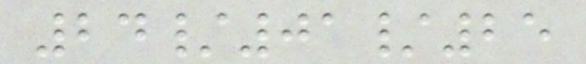24/01/25
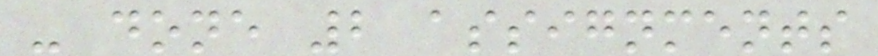- done 2 assignments
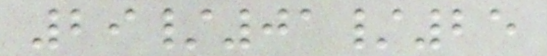29/01/25
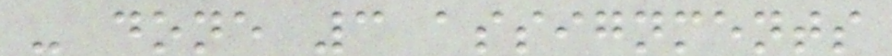- done 3 assignments
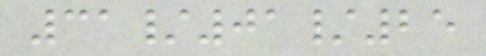31/01/25
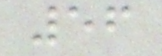56
